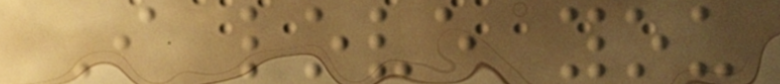I love you
